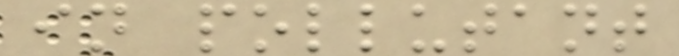in pollutant
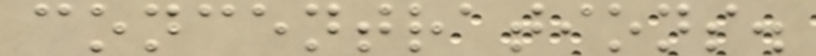concentrations.
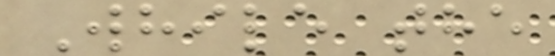While the
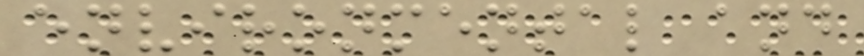environmental and
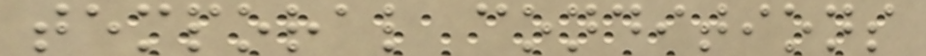temporal conditions
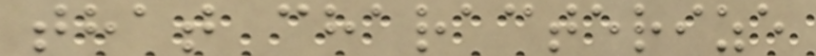that characterize
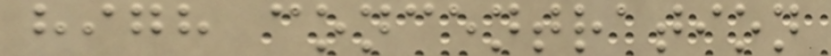high concentration
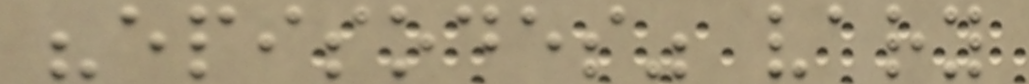"episodes" vary
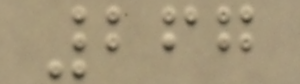267
